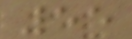55
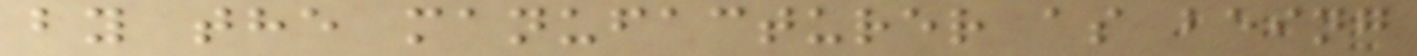by the manufacturer as being
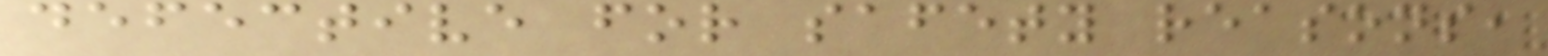defective for safety reasons,
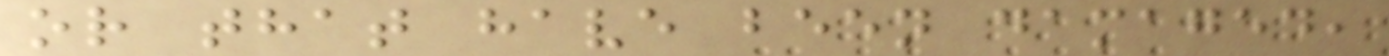or that have been damaged,
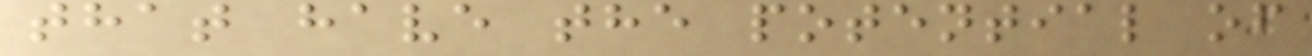that have the potential of
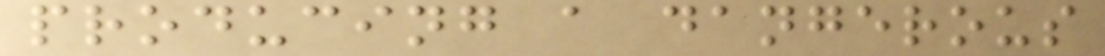producing a dangerous
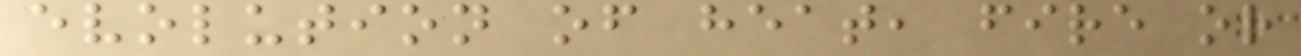evolution of heat, fire or
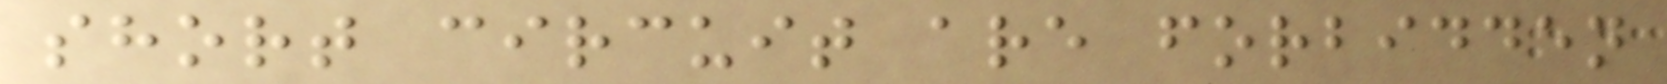short circuit are forbidden
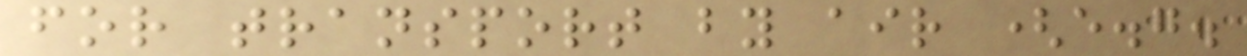for transport by air (e.g.
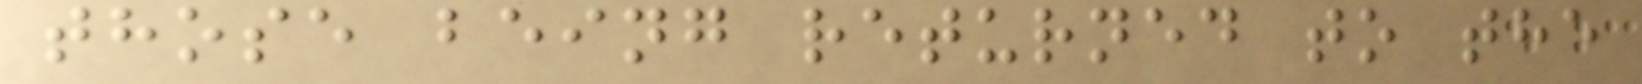those being returned to the
